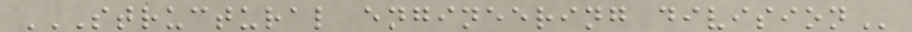STRUCTURAL ENGINEERING DIVISION
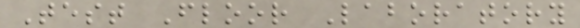Test Floor Laboratory
